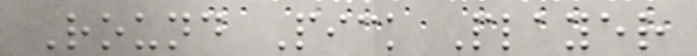Round Pick Player
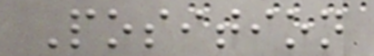Position
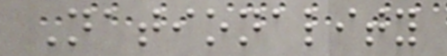Nationality
